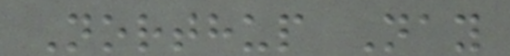Northup Nay
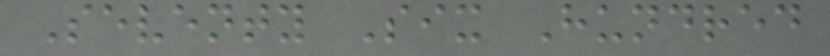Seventy Six Hundred
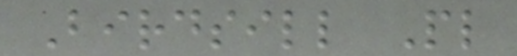Birdsill Pl
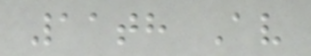11th Av
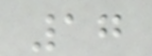17
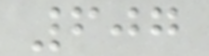607
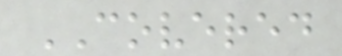COVERED
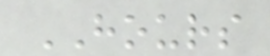HOURS
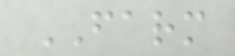FARM
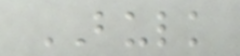BULK
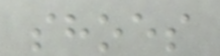shoes
